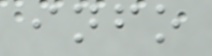info
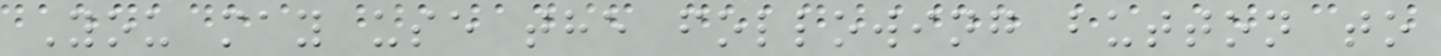You may use the following button to
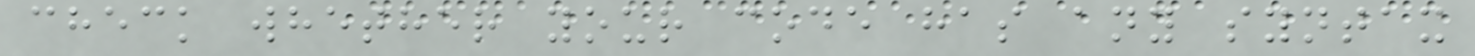check whether your code has any syntax
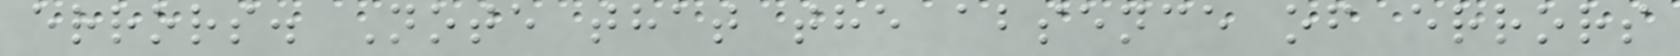errors. Note that the absence of errors
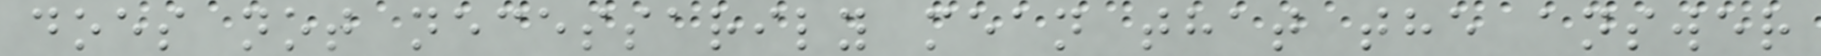does not necessarily mean that the answer
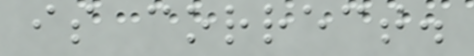is correct.
